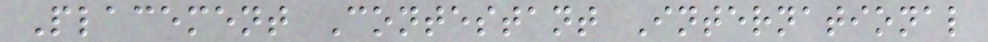Placement Contestant International
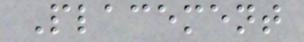Placement
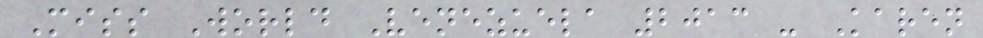Miss World Venezuela 2013 - Karen
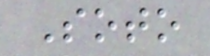Soto
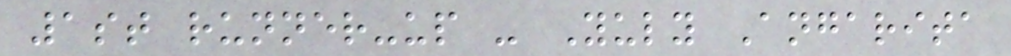1st runner-up - Yuly Angarita
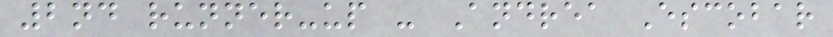2nd runner-up - Andrea Escobar
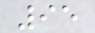95
